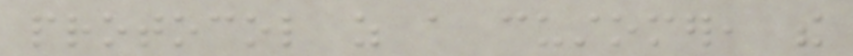protocol as a customer, the
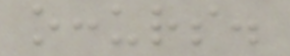occurs.
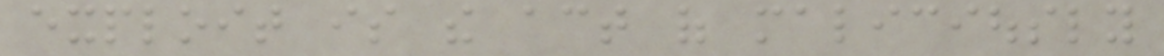exploit is the act of maliciously
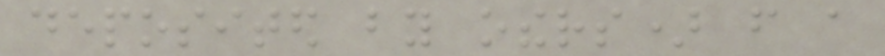deposited by others) from a
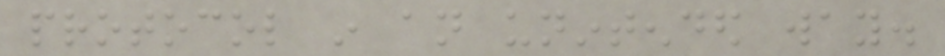protocol in an unintended way.
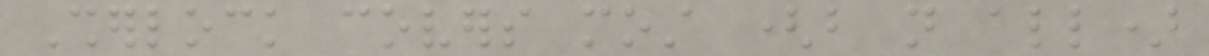Sherlock covers most (but not all)
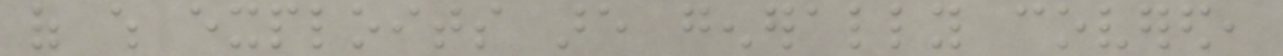of which exploits are generally covered,
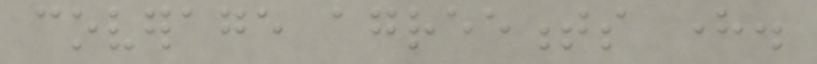coverage agreements here.
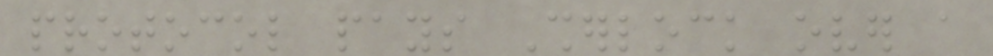protocol pays Sherlock over a
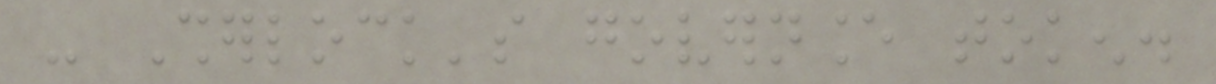- Sherlock's governance token.
